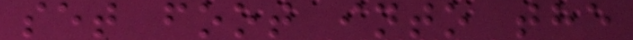set foot into the
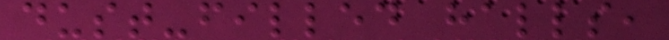dust-filled halls,
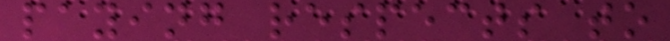paying respects to
